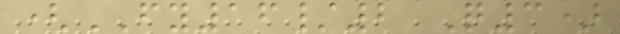(FY16/2 Q3)
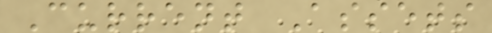Current Assets
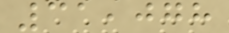31,078
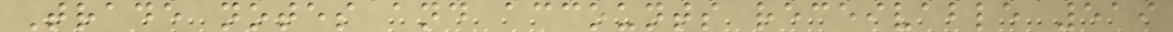Trade notes and accounts receivable 519
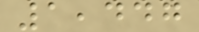1,447
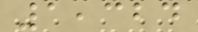1,324
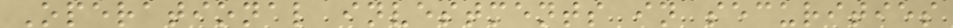Operational investments in securities
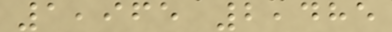1,965 2,485
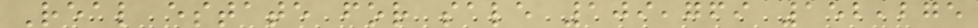Real estate for sale 109,769 152,275
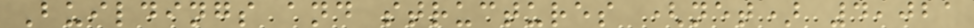Buildings and structures (net) 4,021
